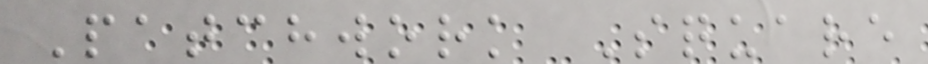Patchwork Square
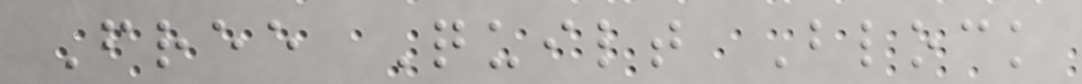Free Quilt Block
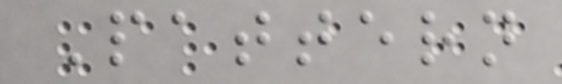Pattern
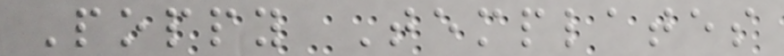Poppy Templates
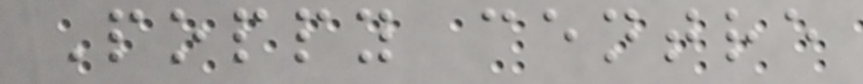Poppy centre
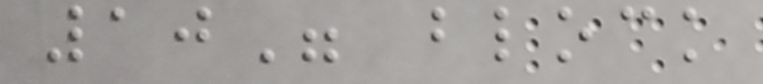10" block
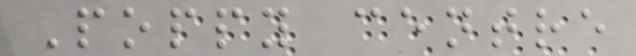Poppy centre
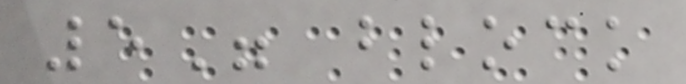5" block
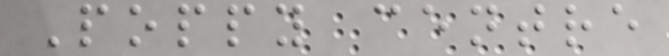Poppy centre
